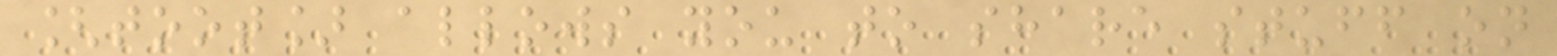[toot] allows you to share stuff on
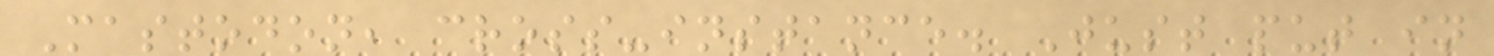Mastodon, cross-instance. Just put in
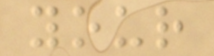your
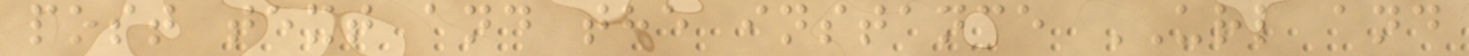post text and the instance URL and
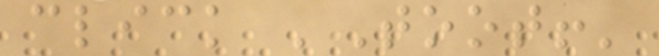click 'Toot!'
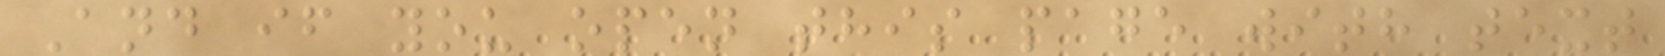And if you open this page with text
